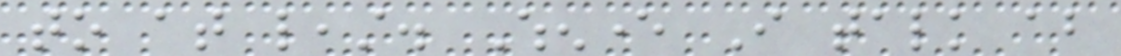to at least. Whenever I talk about
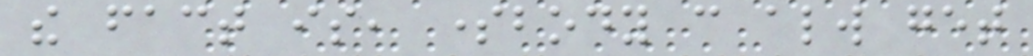the fact is, somebody can always get
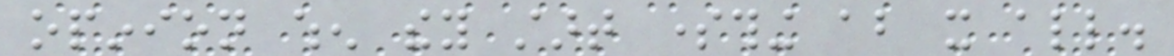opinion when they start something about it all.
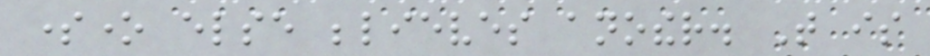someone else believes another. That is
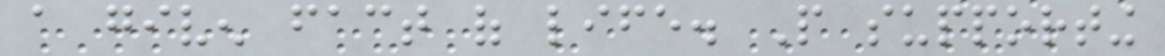a given fact of life. People supporting
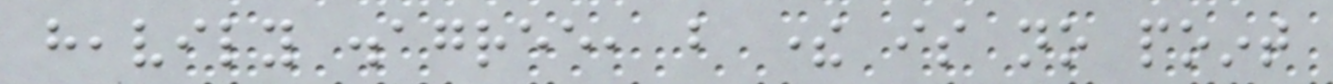heavily disagree, but there is no point
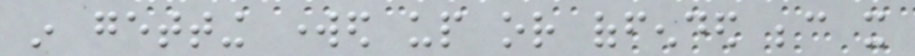in getting worked up or offended because it
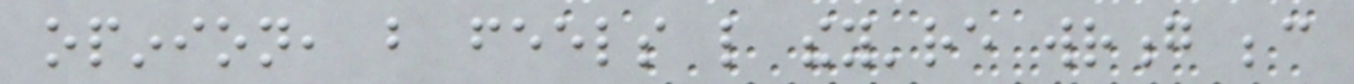opinion, but feels like they're wrong because
